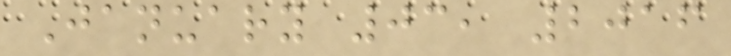January 03, 2016
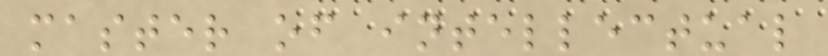master of intellectual
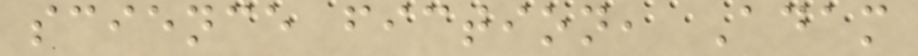science fiction, Adam
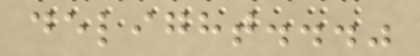delight..."
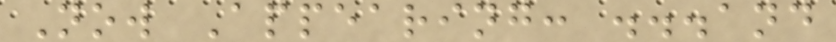Now Appearing: ...and
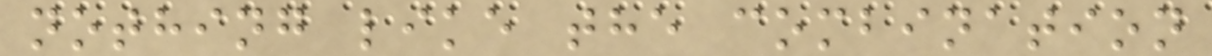nothing like the combination
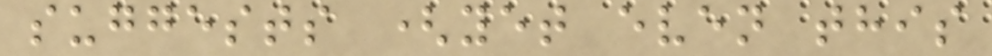suggests (yet even this
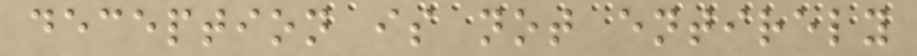deception is not entirely
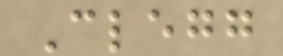Clegg
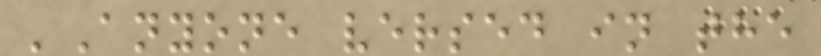'Anyone versed in the
